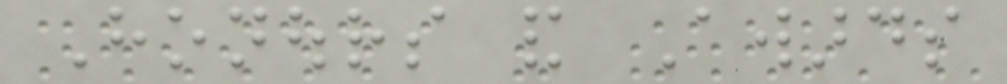Honours and Awards
